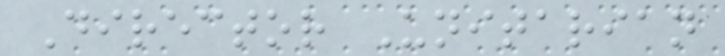Director Unitarian
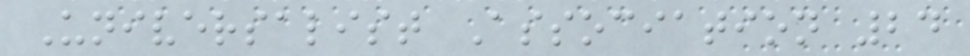Universalist Association 24
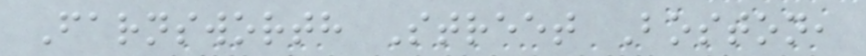Farnsworth Street Boston,
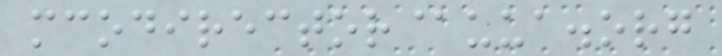mcodirector@uua.org
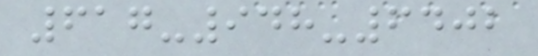617-948-6402
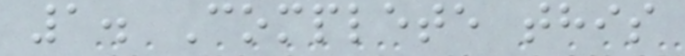1. Complete this
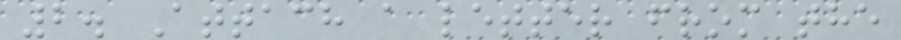2. Attach a letter from the
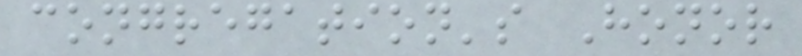congregation's Honor
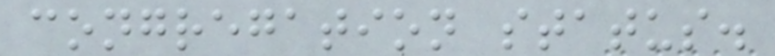congregation status.
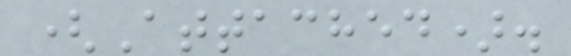(Attached).
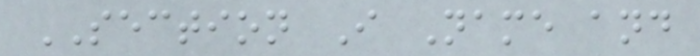SECTION I Name and
